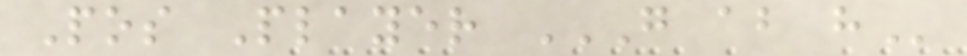Pos Player G AB H
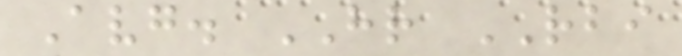Avg. HR RBI
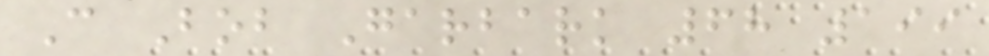C Bob Garbark 68 199
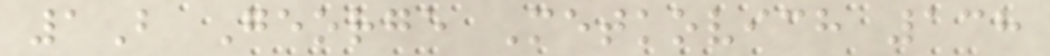1B George Metkovich 138
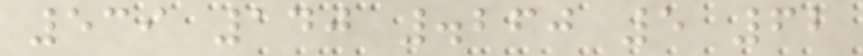539 140 .260 5 62
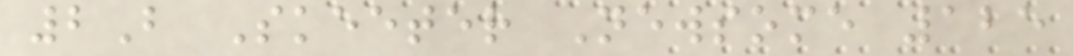2B Skeeter Newsome 125
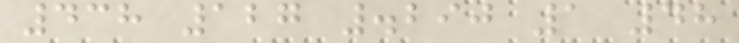438 127 .290 1 48
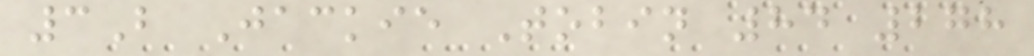3B Jackie Tobin 84 278
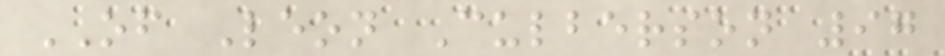OF Leon Culberson 97
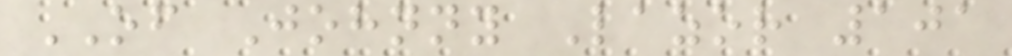OF Johnny Lazor 101
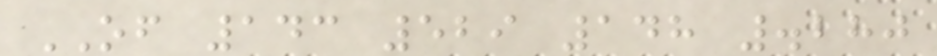OF 143 529 148 .280
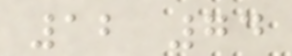12 74
